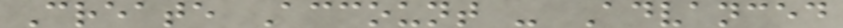Create Account - Advanced
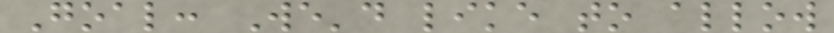Goal: We'd like to allow
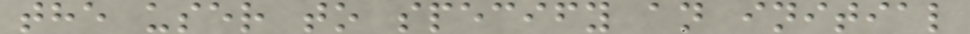the user to specify an initial
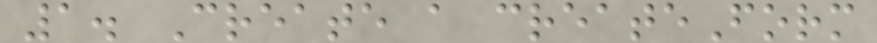1. Create a createForm
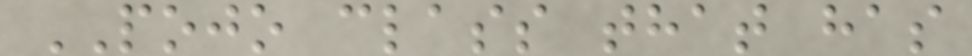POJO class that has
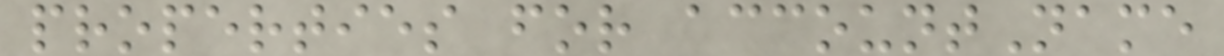properties for accountName
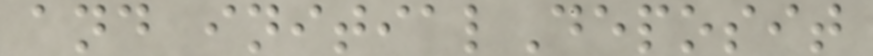and initialDeposit
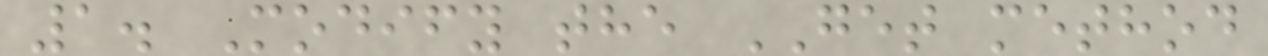1. Modify the GET method
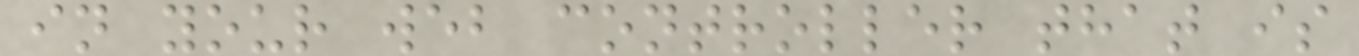in your web controller that is
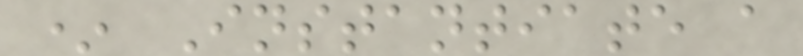* Instantiate a
